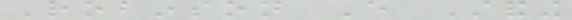Robinson Every Standing
